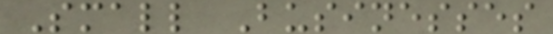Small Businesses
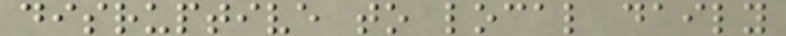disruptive to local daily
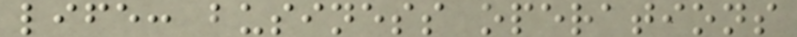life: business operations
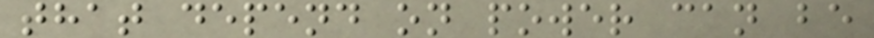that depend on power can be
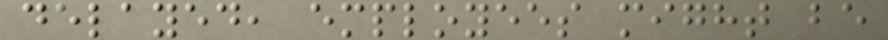delayed, employees might be
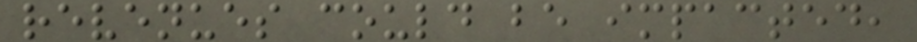revenues could be impacted,
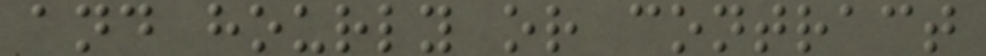and hourly or contract
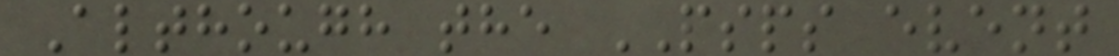Although the PSPS event
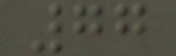77
